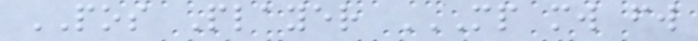POS Player MP MW FW
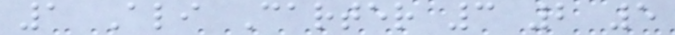1 Ali Carter 3 2 5
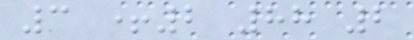3 +2 88 2
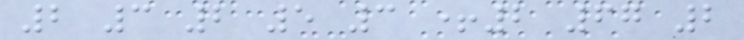2 3 2 5 3 +2 67 2
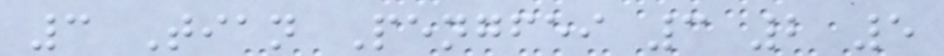3 Tian Pengfei 3 2 5
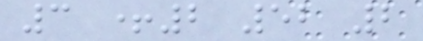3 +2 52 2
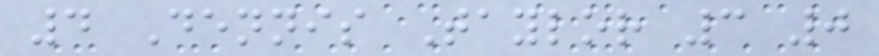4 Dennis Taylor 3 0
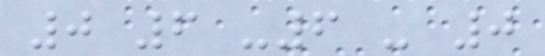0 6 -6 - 0
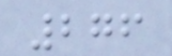276
